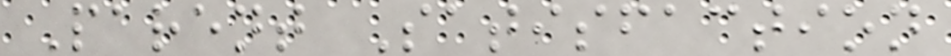Parent Satisfaction
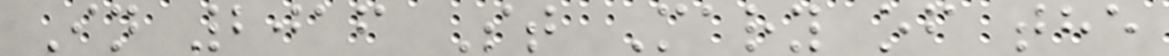In 2016 St Mary of the
